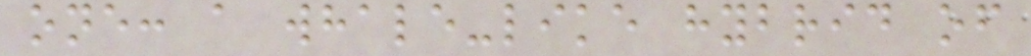one: a whale-like hybrid of
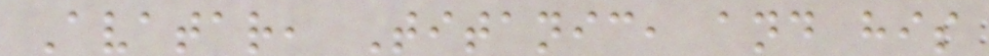Avatar, Titanic, and his
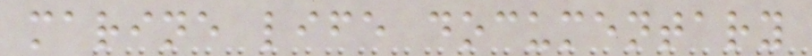marine life documentary
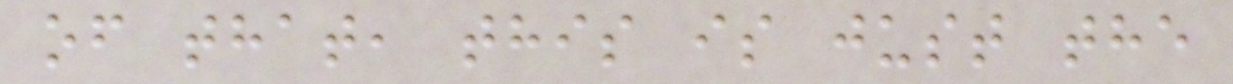of that, this is just the
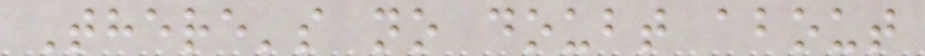There's no doubt about
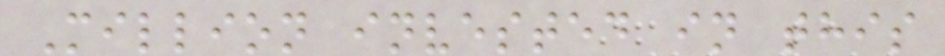Million invested in this
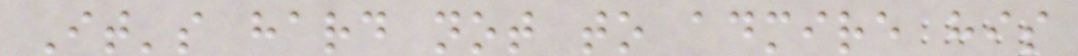It's hard not to admire his
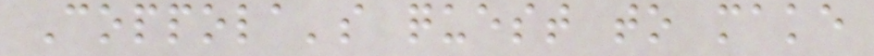Coppola's quest to make
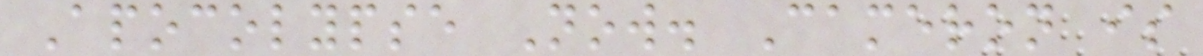Apocolypse Now. Cameron is
